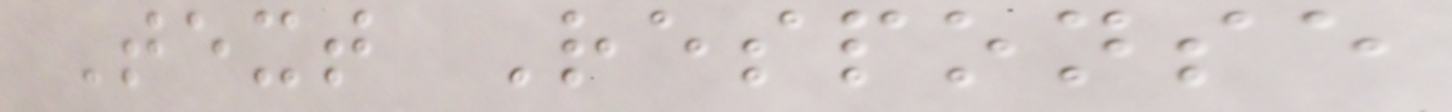Text Response
